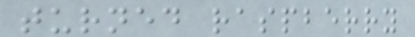turned raspberry
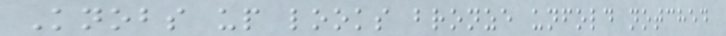Knobs up looks bronze unfold notched
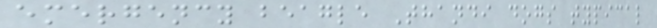emergency beagle Thandi dogs typical
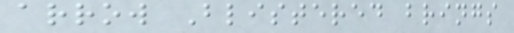arrow Blistered brings
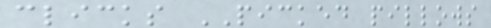clicks PICKED pillows
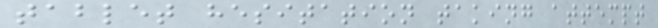tablet hesitation taking attempt
